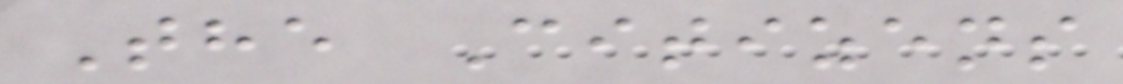The Citizens
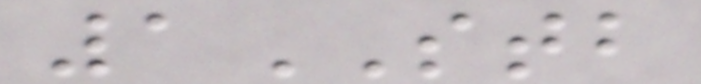1STB
